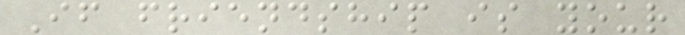If friendship is your
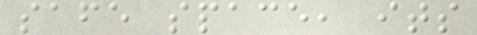safe space, its
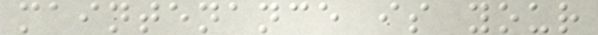maintenance is your
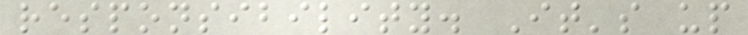responsibility. It's up
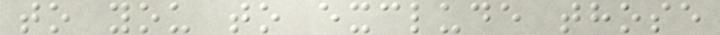to you to exclude those
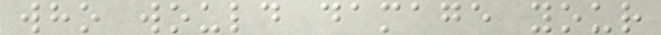who would damage your
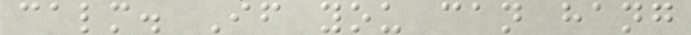calm. If you can hang
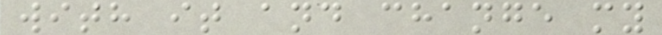with it and change my
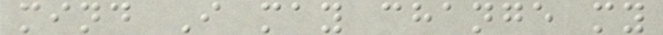mind I may change my
